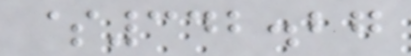$342.27
